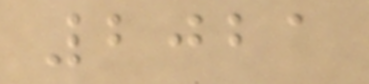2021
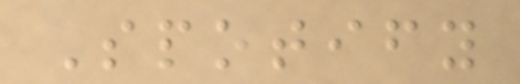Spotify
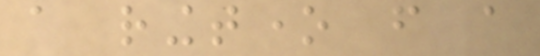a ringtone from a
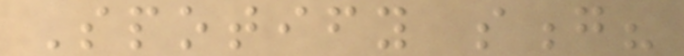Spotify song?
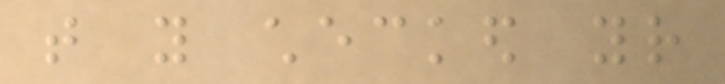that you checked your
